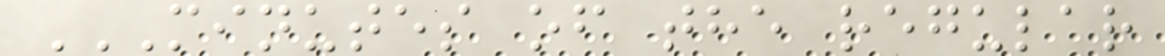MINUTES OF THE REGULAR
